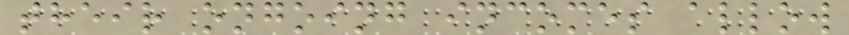their ongoing incomes allow
